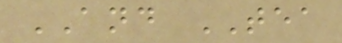AND TEA
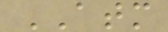ATM
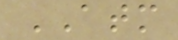ATM
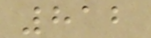812
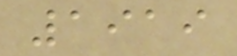1919
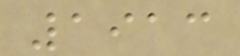1913
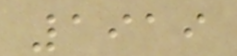1919
